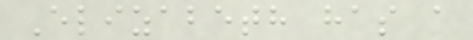Elizabeth has a
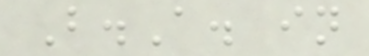B.A. in
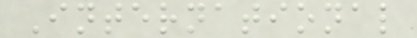International
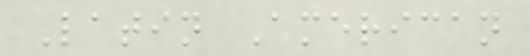Latin American
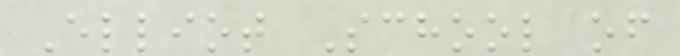Elliot School of
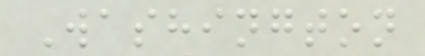Washington
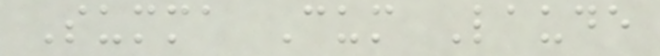Summa Cum Laude
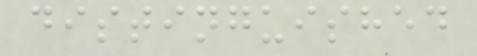distinguished
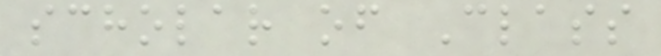scholar of Class
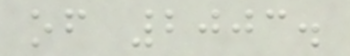of 2003.
